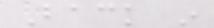Back in
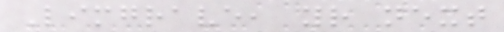Limgrave, your next
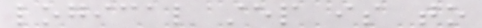logical step is to
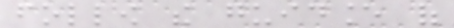follow the guidance of
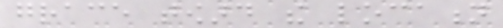grace toward the location
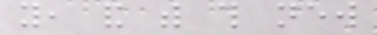you, and with this new
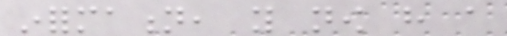information, you now have a
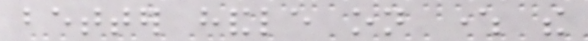better handle on where the
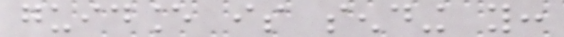guidance is sending you:
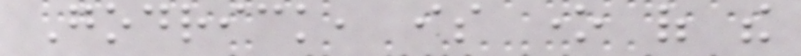Godrick, is one of the
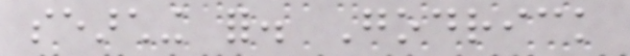searching for. Godrick
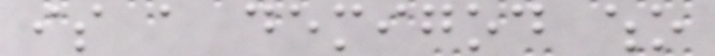is a demigod who
